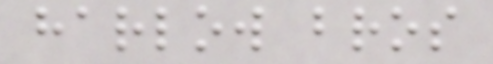harlow bros
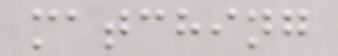matching
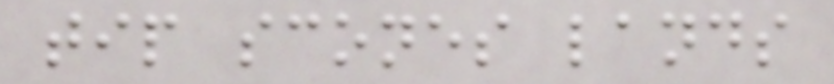tip scones lands
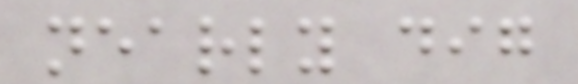nearly dig
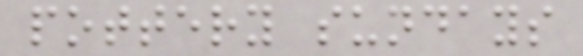pottery sundays
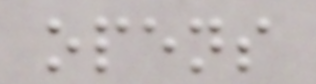opens
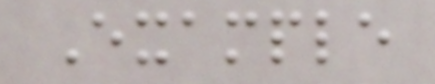Example
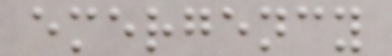emergency
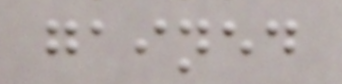gained
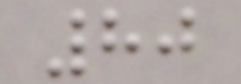80
